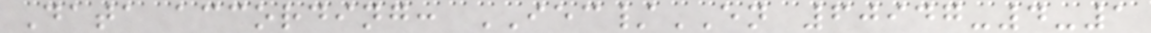Data according: IEC/EN 60947-4-1
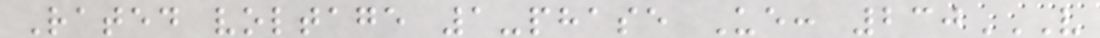Rated voltage 1-phase Ue: 230V
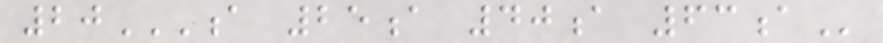20A 25A 40A 63A
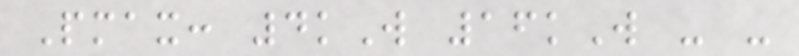Pmax: 4kW 16kW - -
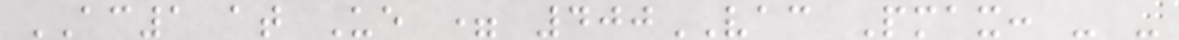AC1 at Ue = 400VAC Pmax: - -
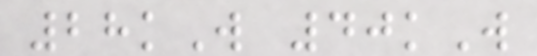28kW 40kW
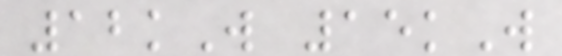12kW 15kW
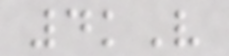4kV
